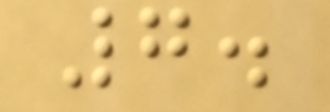7.
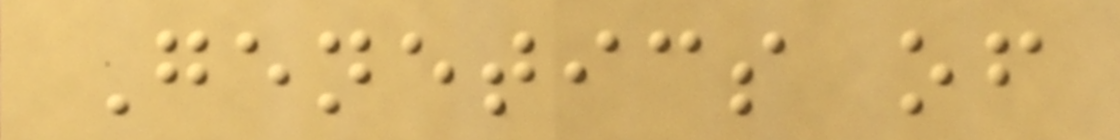Genetics of
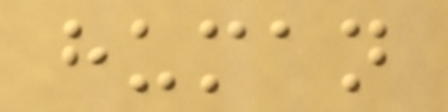human
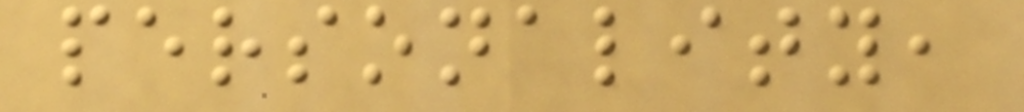personality,
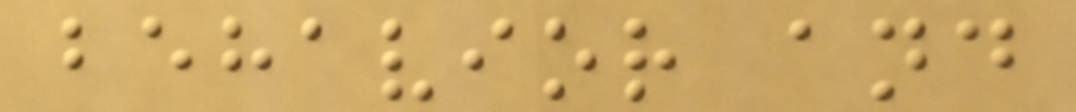behavior and
